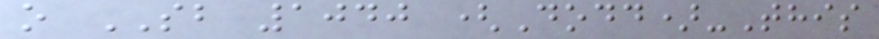o SB 1040 (Dodd)-This
